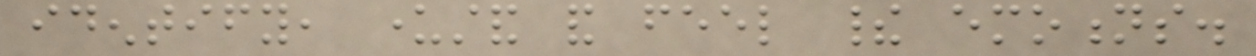identify, understand and feel their emotions.
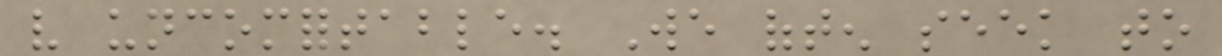very uncomfortable. We often seek to
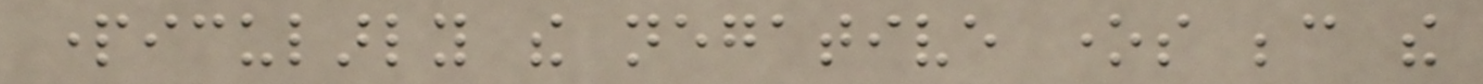particularly the negative ones because the
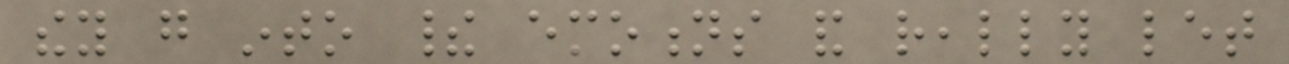they go into their emotions and really let
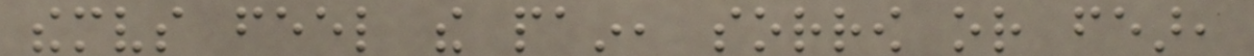themselves feel the pain, sorrow or fear,
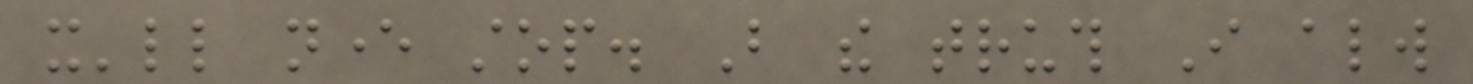it'll never stop. But the truth I always
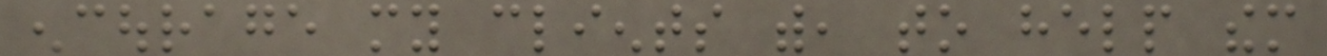encourage my clients with, to help them
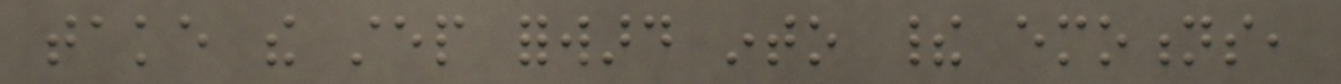take the step forward into their emotions,
